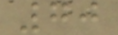70
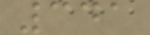341
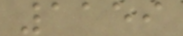1159
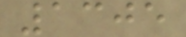1305
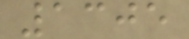1305
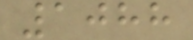1088
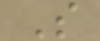S
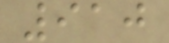910
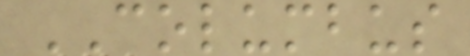COLUMBUS
